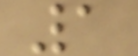1
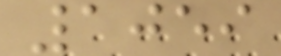1059
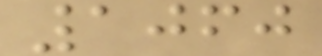1060
